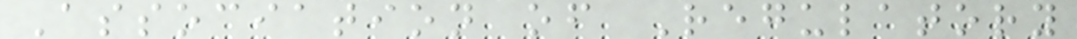Association of Regulatory
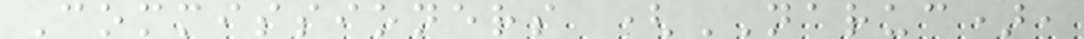Commissioners (NARUC),
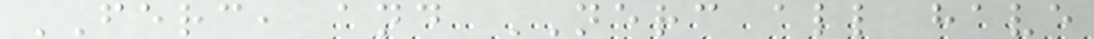FERC, and NERC all have
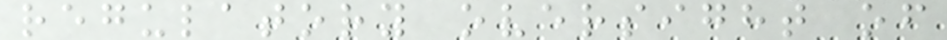regulatory oversight of
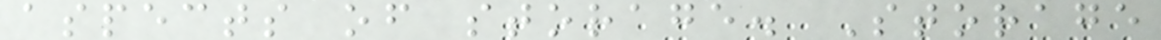aspects of storage. Storage
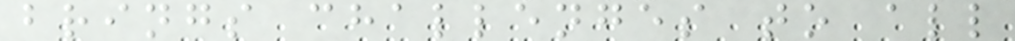brings challenges to all
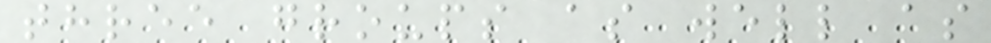three groups as well as
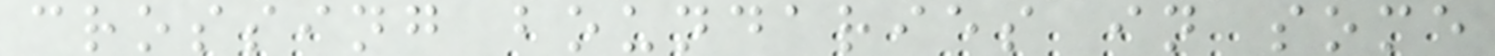crossing boundaries in some
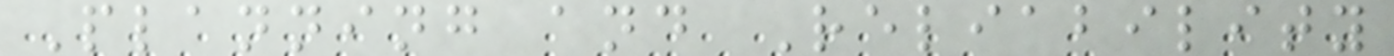Planning and Reliability
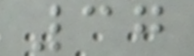37
